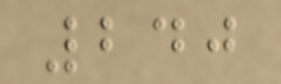240
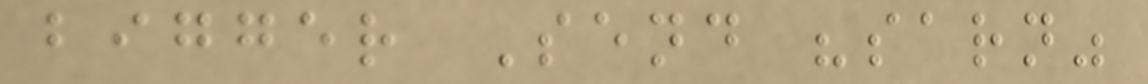bigger Send "sarn"
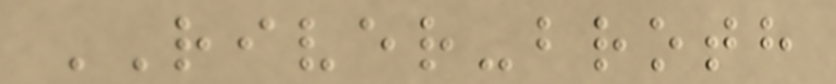RIVER-broth
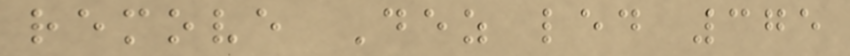remove Dez led 375
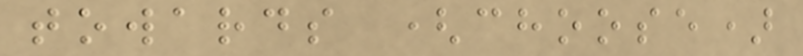towards (choose)
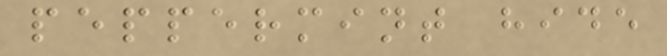peppermint hide
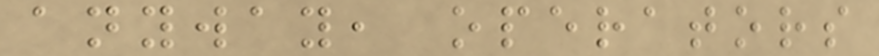anyway, operators
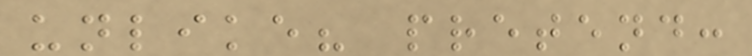unlike? pretend:
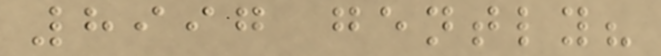8997 gently?
